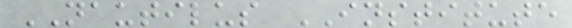NAUTILUS INSTITUTE
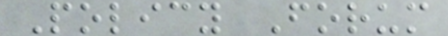Policy Forum
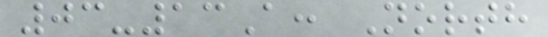03-13A: North
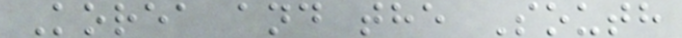Korea and the South
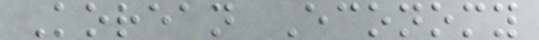Korean Economy
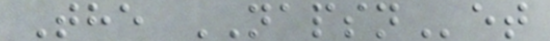The NAPSNet
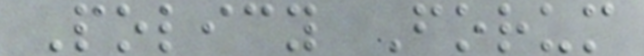Policy Forum
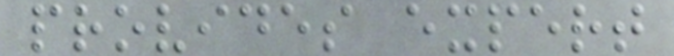provides expert
